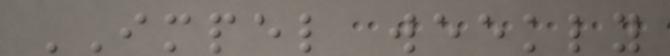IMPEL weekly
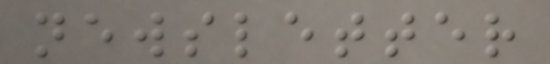newsletter
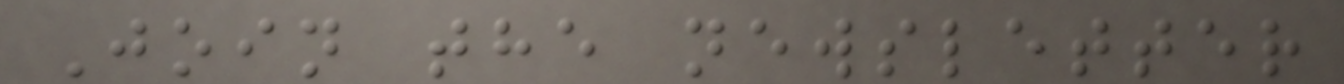Join the newsletter
